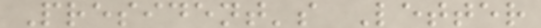President's Letter
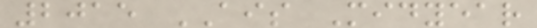2015 AIS Midyear
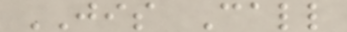JIS Call
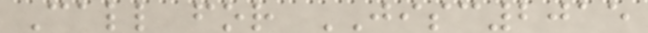Call for JISC2015
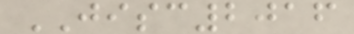JISC2016
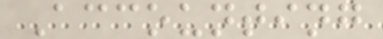Accounting
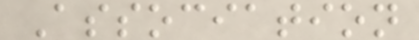Association
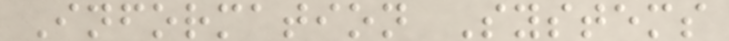Information Systems
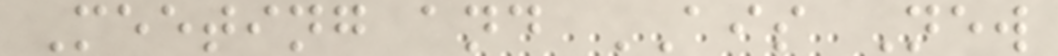Meeting and AIS New
